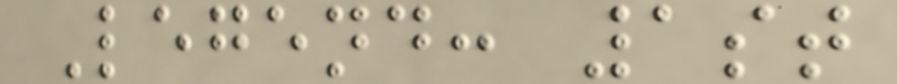Legend: 1st
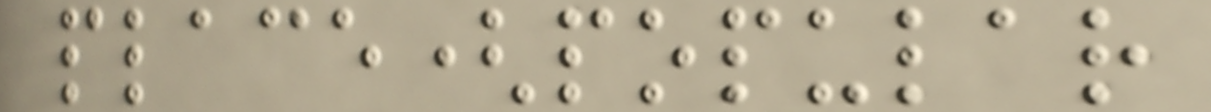place(popular
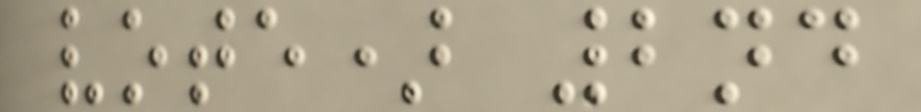vote) 2nd
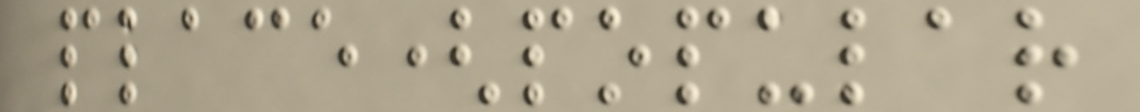place(popular
